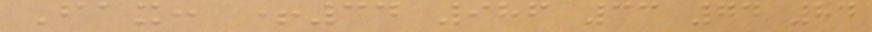Fax: +34 986 33 74 84
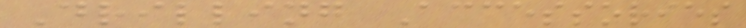Drilling Accessories
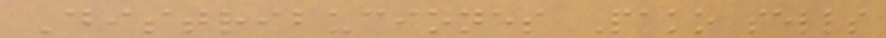Distribuciones Pako sells
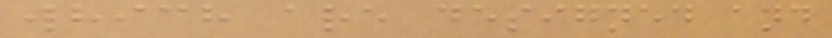which are designed and
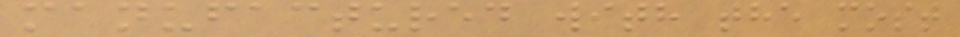manufactured with the most
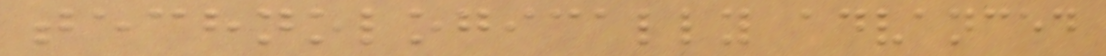technologically advanced
